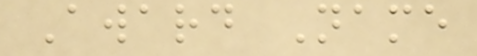Award Name
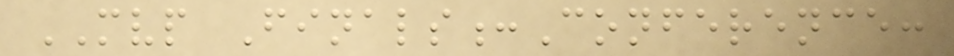MVP Finals:Conference:
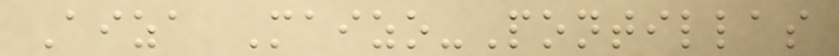Aiza Maizo-Pontillas
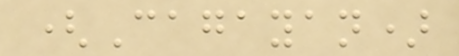(Cagayan)
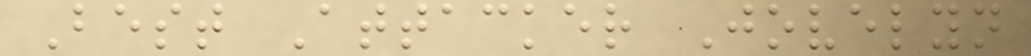Best Attacker Jovelyn
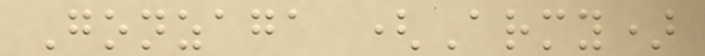Gonzaga (Army)
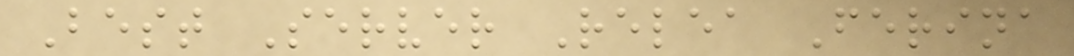Best Server Relea Ferina
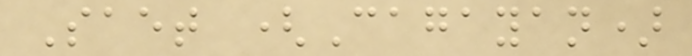Saet (Cagayan)
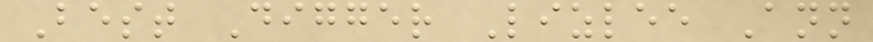Best Digger Lizlee Ann
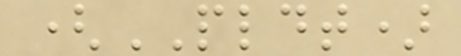(PLDT)
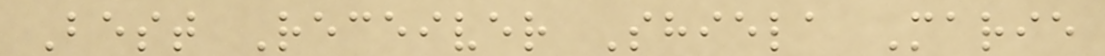Best Receiver Shiela Marie
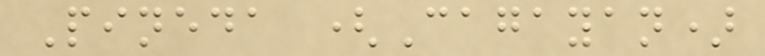Pineda (Cagayan)
